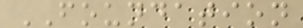FOUNDATION
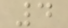4
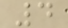4
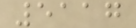5117
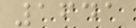1641
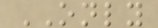ONLY
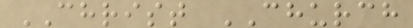CHRIST CHURCH
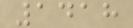1418
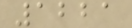1221
